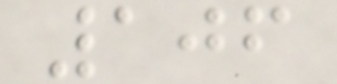106
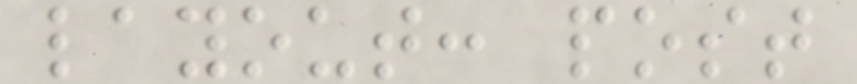layout: post
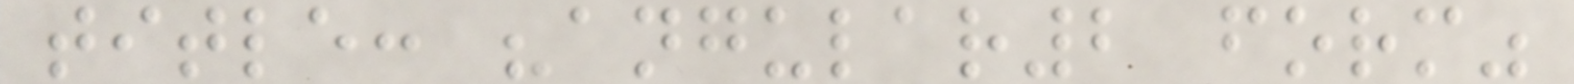title: "angular2 form"
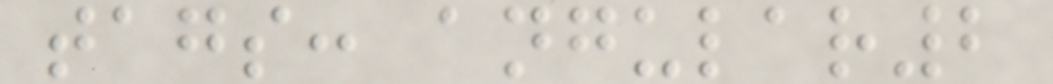tags: angular2
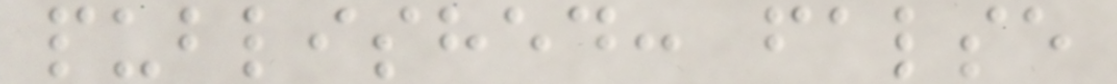published: false
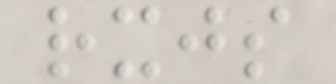rxjs
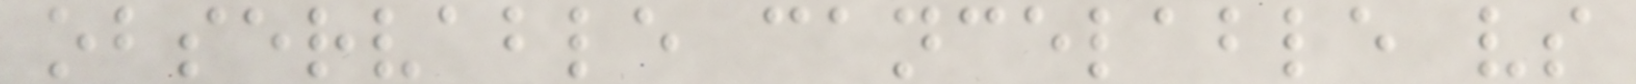observable cancelable vs
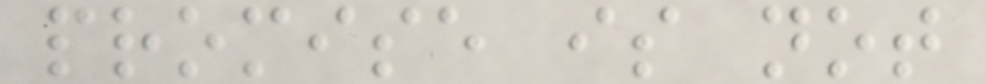promise is not
